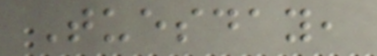Tuesday,
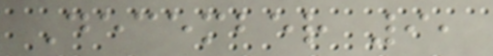December 9,
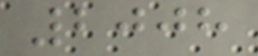2008
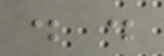. .
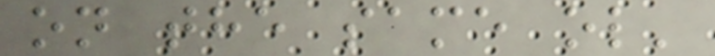on the same ol'
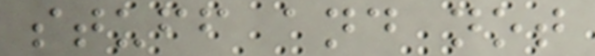stuff and not
